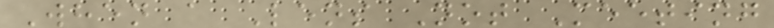When a Lens Not Meeting
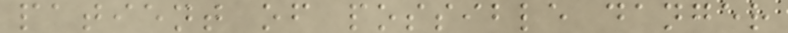patient of possible danger
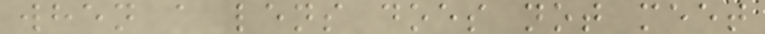when a lens does not meet
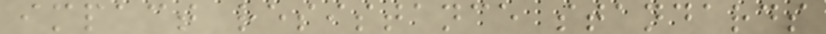impact resistance standards
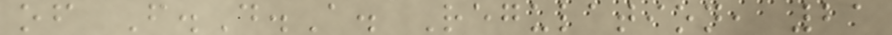of F.D.A. Regulation, 21
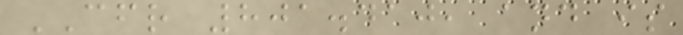CFR 801.410, and is
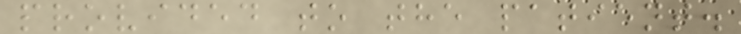provided to the patient.
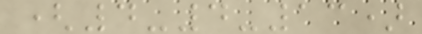(4-4-13)
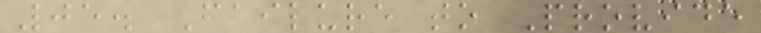05. Failure to Provide
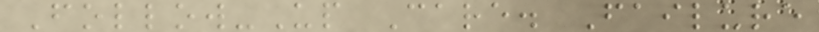Follow-Up Care. Failure
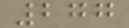277
